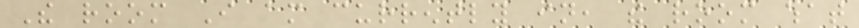The room I am currently in, the room what
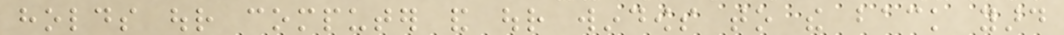holds our computer and our windows to the back yard
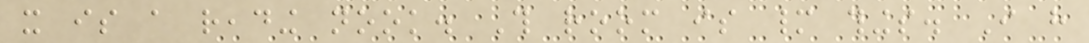it is a reading nook. This room is many things. I have
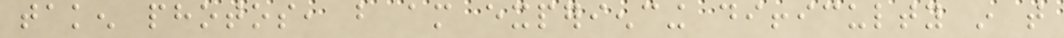taken photos, but am experiencing difficulty in that
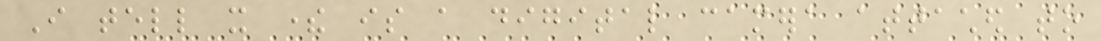I tell it there is a digital camera attached to
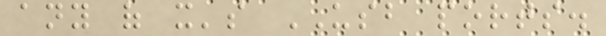any of it's USB ports.
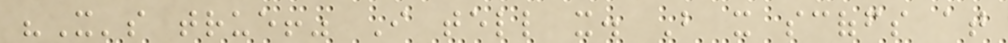"It's true!" I tell it. But it scoffs at
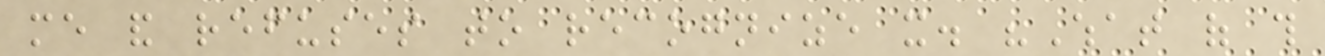me and refuses to recognize it. "What of this
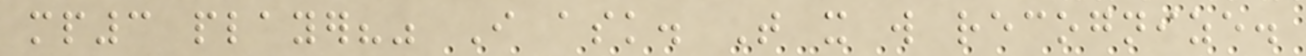mp3 player?" I ask. That it will recognize.
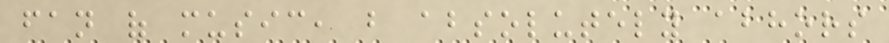fan of music, but absolutely abhors
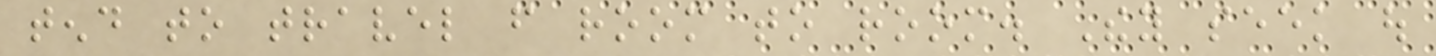tend to travel from room to room. They seek out
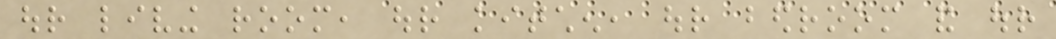our living room, our kitchen, our bedroom and our
